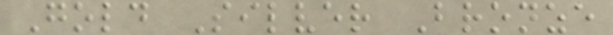Gold Silver Bronze
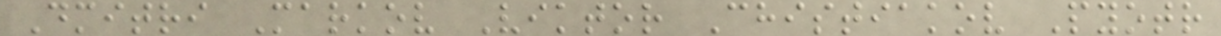Dmitri Markov Viktor Chistiakov Pyotr
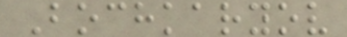Bochkaryov
